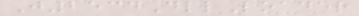J2534DllLoader
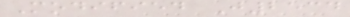Modified J2534
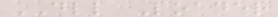DLL Loader
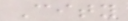City
